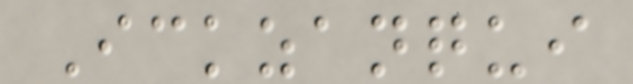Ickzanqui
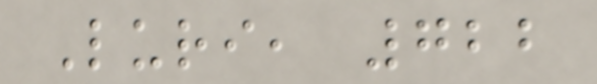Luri, 722
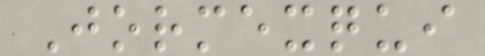Jormexqui
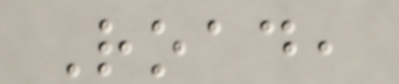Road,
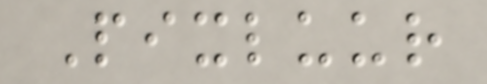Pixluur
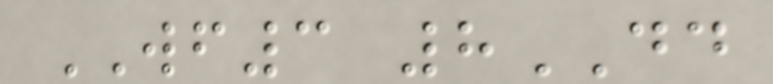WF3 8DD
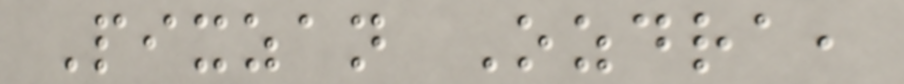Pixzan Ozdra,
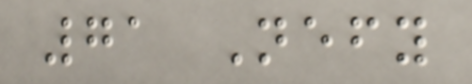71 Nefy
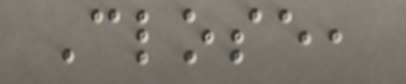Close,
